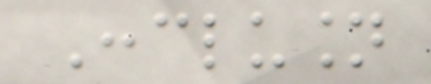Conclusion
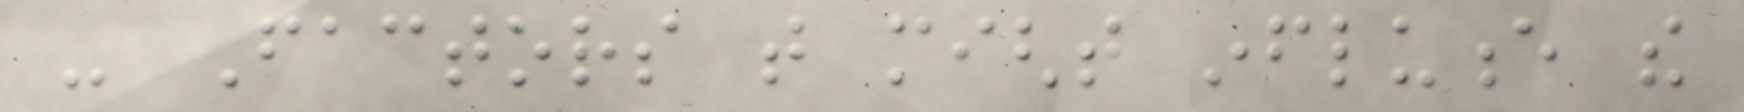- Factors that might influence the
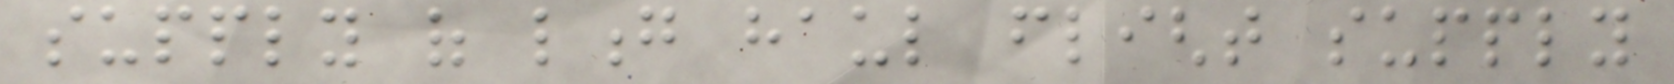supply of long haul flight supply
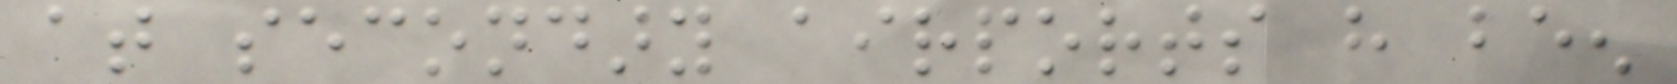at secondary airports have been
